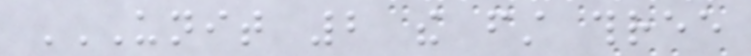UNIT 2 THE FIRST THREE
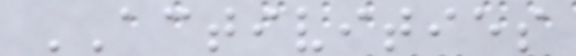ACTIVITIES
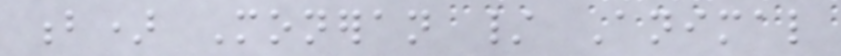b) Moneran / Animal
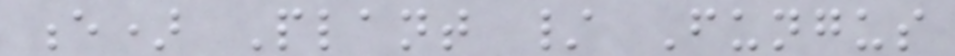e) Plant / Fungus
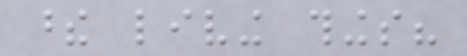these living things?
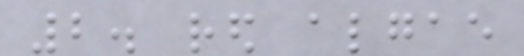2. red algae
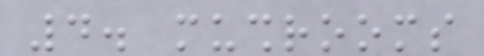4. mushrooms
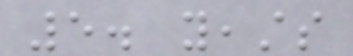5. yeasts
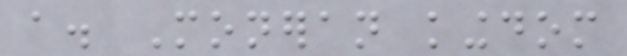a. Moneran kingdom
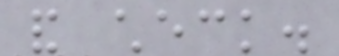and check.
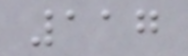117
